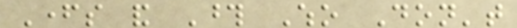Fathers and Those Who Don't
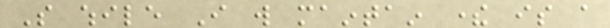So while I will maintain there is a
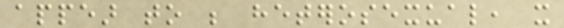appear to be heterosexual, it
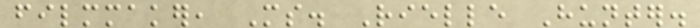filmmaker, Ms. Rielle Hunter.
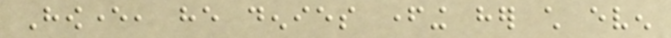However, he denies fathering her child even
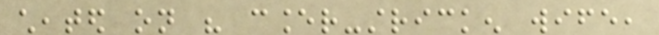cheated on his cancer-stricken wife,
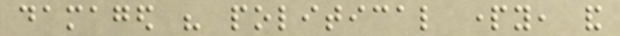damaged his political party, and
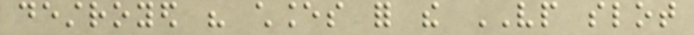destroyed his chances for the VP slot
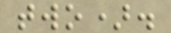two).
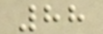88
